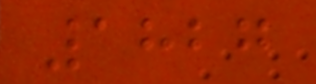1827
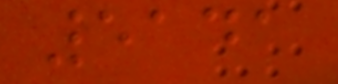5141
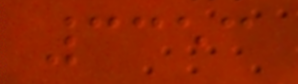3353
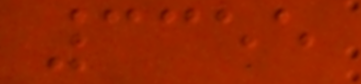3355
